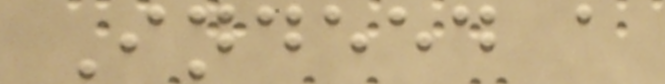Indeed a
